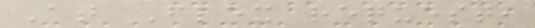At Flex request,
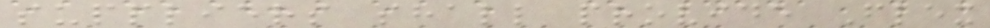suppliers shall provide Flex
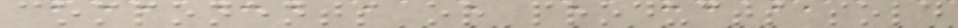components or products sold
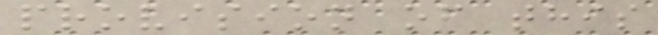provision of this
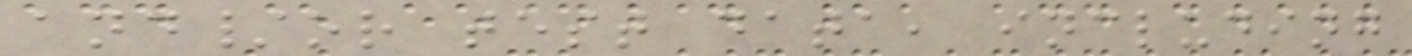and/or test data, including
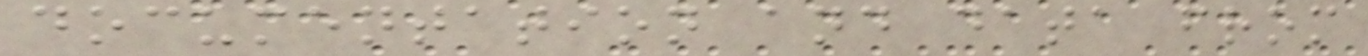documentation and data from
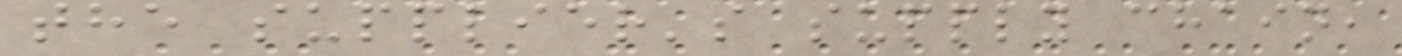the supplier's supply chain,
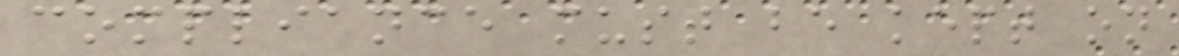compliance must be kept on
